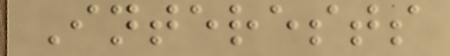Interests
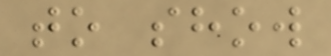to show
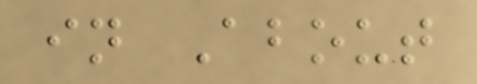in About
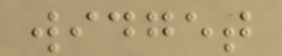widget
